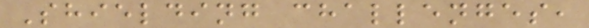Shielding challenges,
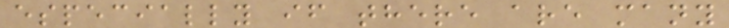especially if there are many
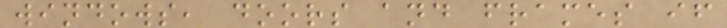windows, doors and frames if
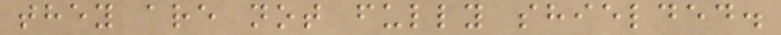they are not fully shielded.
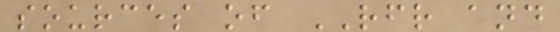sources of RFR and
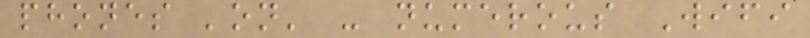phones 'on' - numerous Wifi
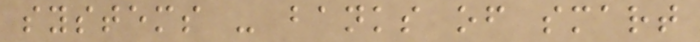systems - banks of smart
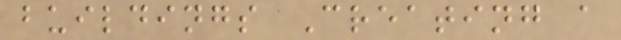buildings Creating a
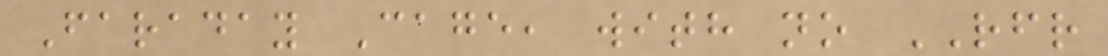Faraday Cage, with no RFR
